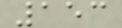153
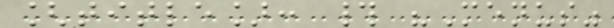[title]: # "Menus"
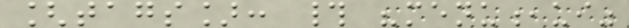[tags]: # "menu,ui"
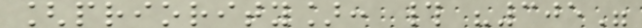[priority]: # "305"
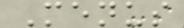Menus
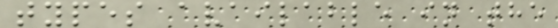types available in the
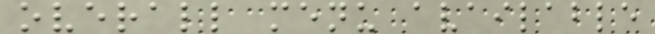overall menu available
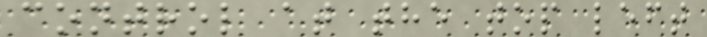control at the top left
